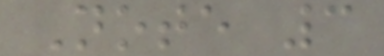Note 3
